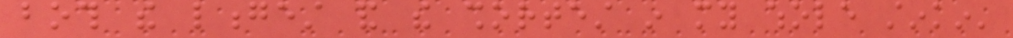both the longest and the shortest in my whole stinkin'
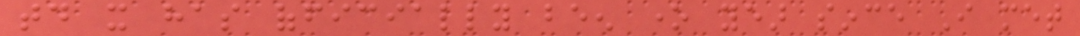today it has officially been one year since I met
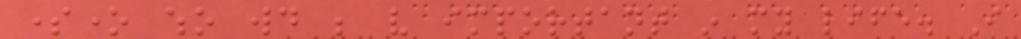someone who would be very important in my life. I
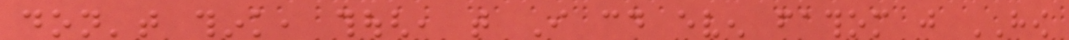don't think, though, that I could even fathom just HOW
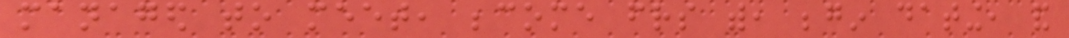managed to meet, become friends with, begin dating, and
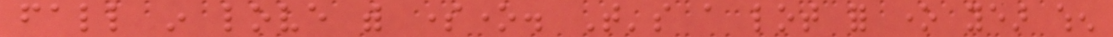fall in love with someone. That's a lot for one year when
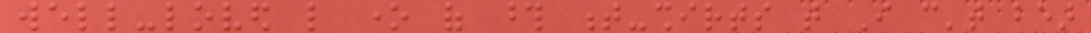well-loved like one of those t-shirts that I can't bear
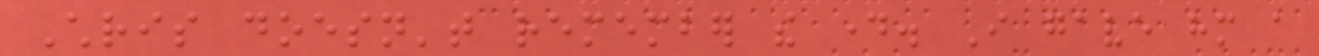Chris doesn't remember the day. I gave him a
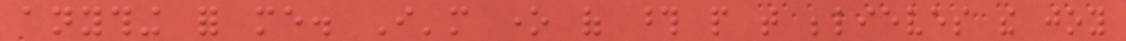anything for me. I'm one of those people that believes the joy
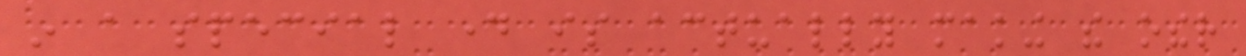in a special day is actually making the other
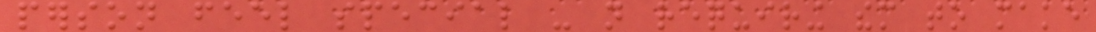person feel special - not requiring them to make
